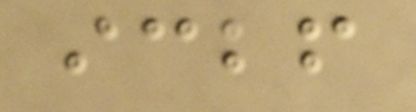icbf
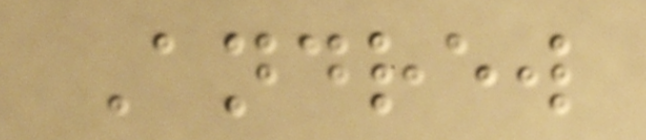Andrew
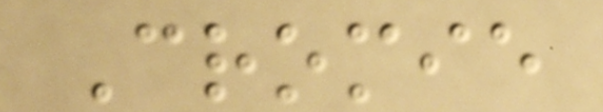Cromie
